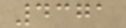4371
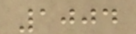1004
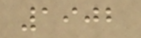1902
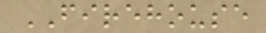FIREHOUSE
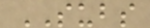SUBS
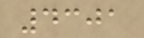4301
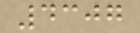4307
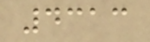4313
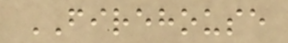FIREHOUSE
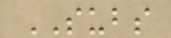SUBS
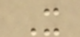X
